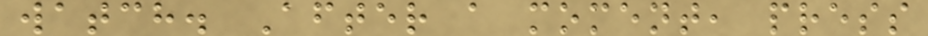watch. After a moment, press
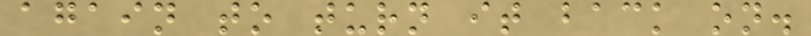again to turn it back on.
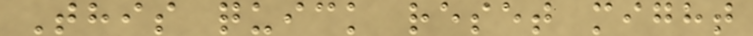This quick reset might
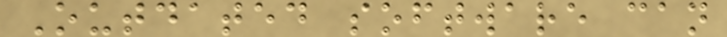Outdated software can
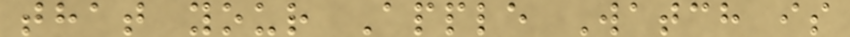that your Apple Watch is
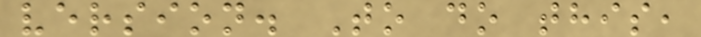version. To do this,
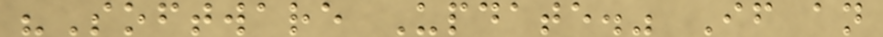"Software Update." If an
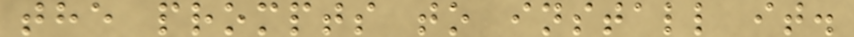the prompts to install it.
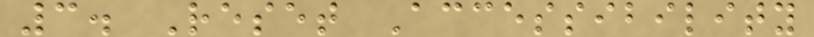3. Reset Accessibility
